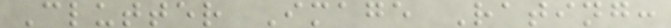Clutter Image Rating:
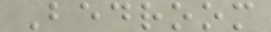Bedroom
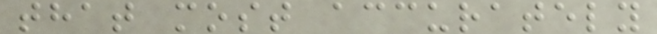that most accurately
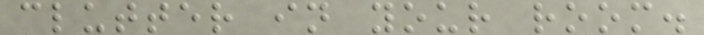clutter in your room.
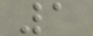1
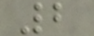2
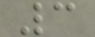3
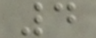4
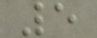5
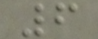6
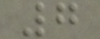7
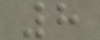8
